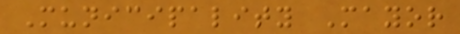Municipality Mayor
